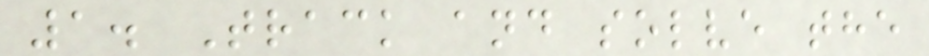1. Track and solve the
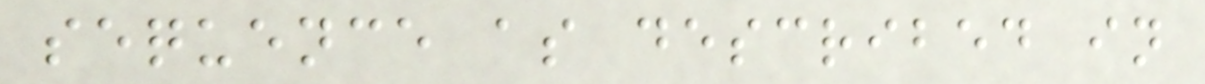sequence as described in
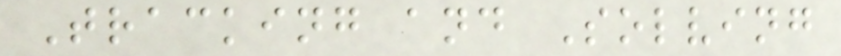Tracking and Solving
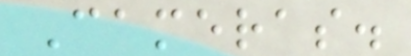Cameras.
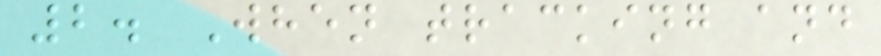2. When tracking and
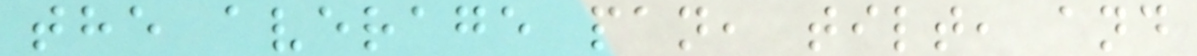the average pan, tilt, and
